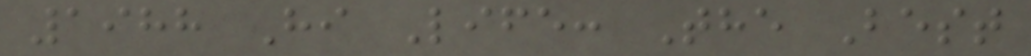1988 Hi Life: The Best
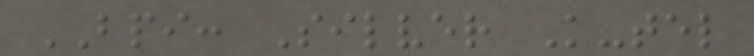BPI: Silver K-tel
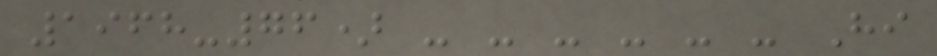1968-76) - - - - - - Hi
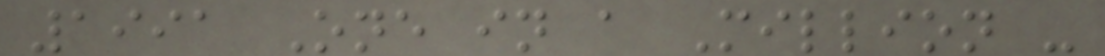1991 One in a Million -
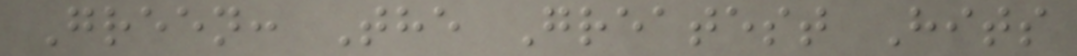Green: The Greatest Hits
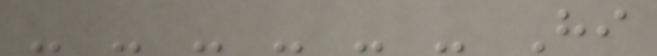- - - - - - Hi
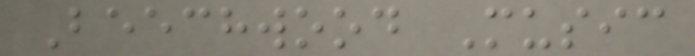Beechwood Music
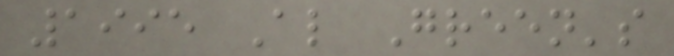1995 Al Green's
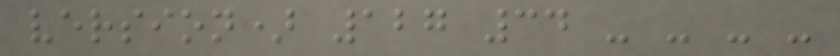version) 127 34 - - - -
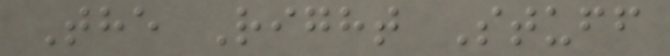The Right Stuff
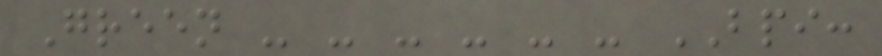Green - - - - - - BPI:
